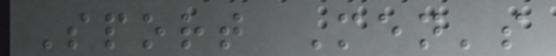Sport Men's
